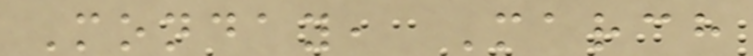Monday, March
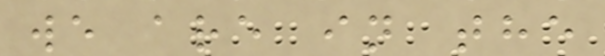we are in the
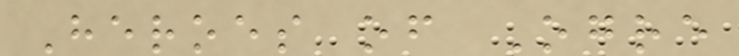Heroes of Ogre
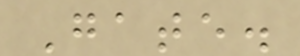Gate.
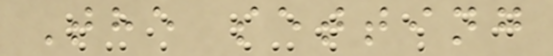The setting
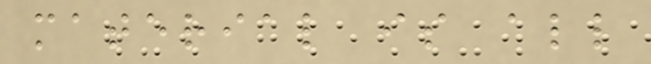material is all
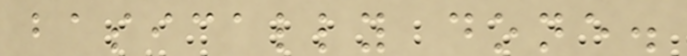basically done.
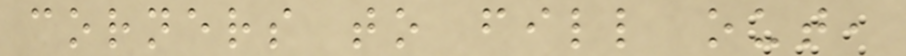corners to fill out,
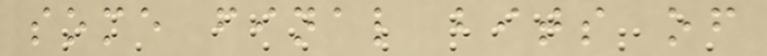some final bits of
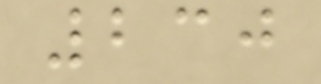230
